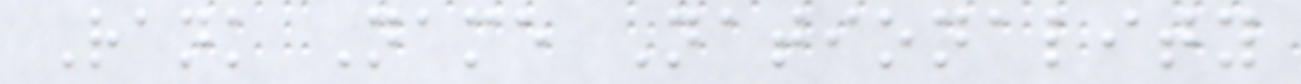Rank Name Nationality
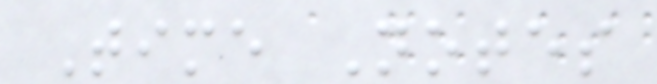Time Notes
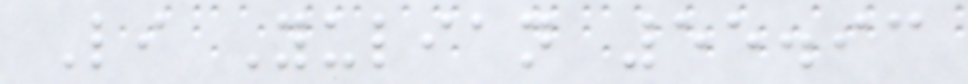Li Yulian 55.93
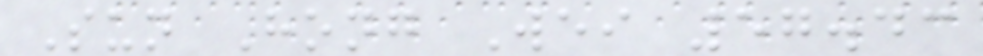Sun Hong Wei 57.43
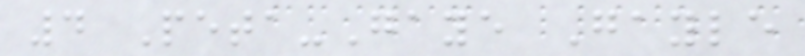4 Peta-Gaye Gayle
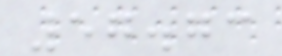57.73
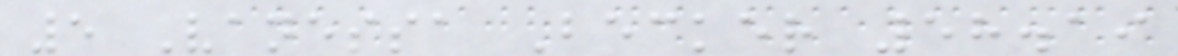5 Vanessa Becker 58.19
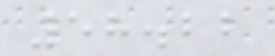58.22
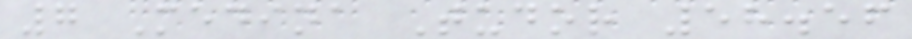7 Medina Tudor 58.56
